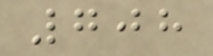708
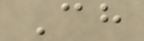Ch
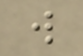w
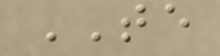TE
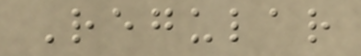Regular
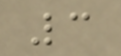3
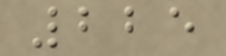225
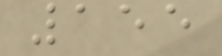155
